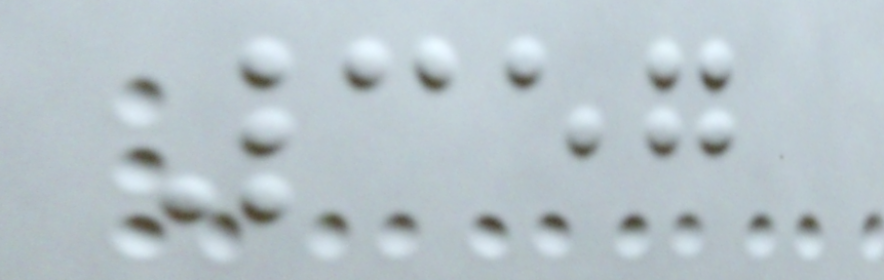357
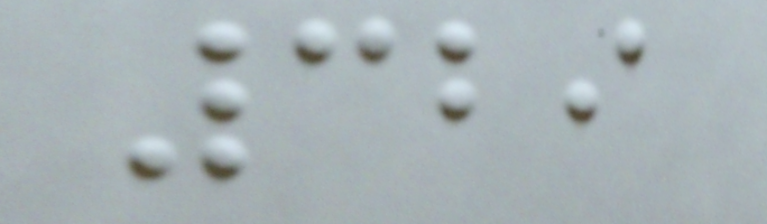329
